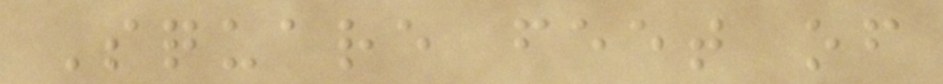Square feet of
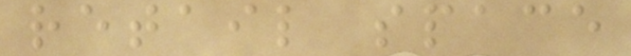retail space
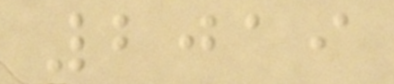2019
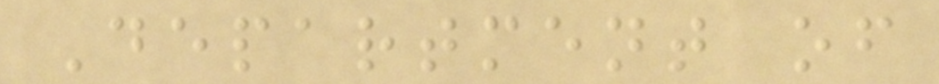Department of
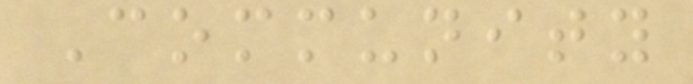Community
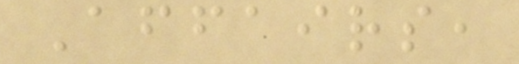Affairs,
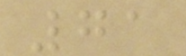71
